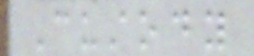Custody
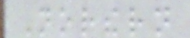Northern
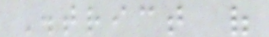District of
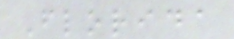Florida
